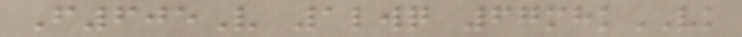F605V 1lwq 67mhkVK
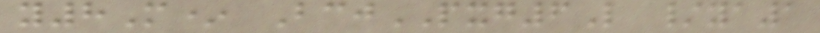y8M* BcjPXG6L /ya1
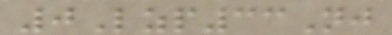0Lzp33Nj
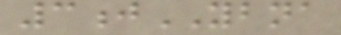3jYBNA
